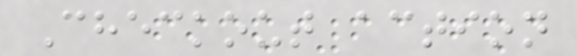Checkout action
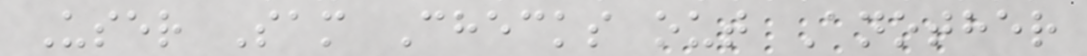User Sam Checks out Another
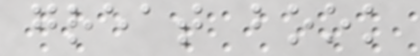great book
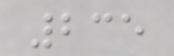235
